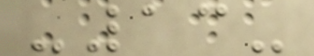-13-
